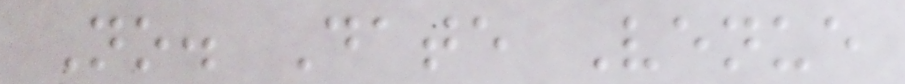No. Date Venue
